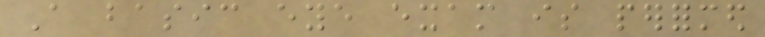A basic eye exam is performed
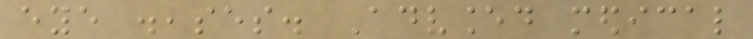eye diseases. Advanced medical
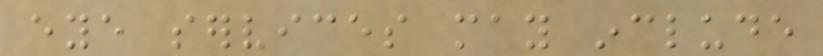eye services may include
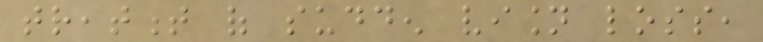treatment of sudden vision loss,
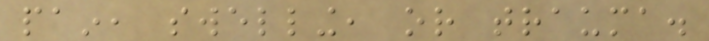pain, swelling, or trauma.
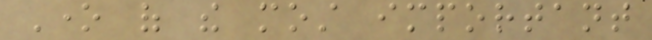One of the most important
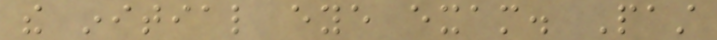the initial eye exam. Past
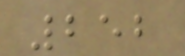252
